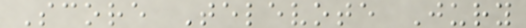Score Televote Jury
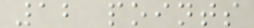12 points
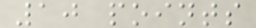10 points
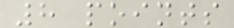8 points
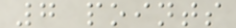7 points
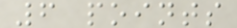6 points
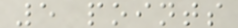5 points
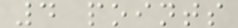4 points
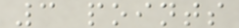3 points
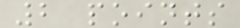2 points
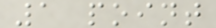1 point
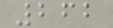262
